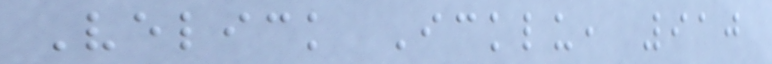Velick Icklu, 910
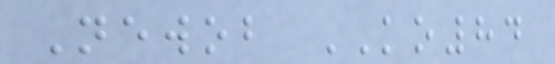Newob KO84
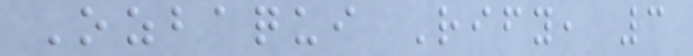Ozbaqui Rify, 3
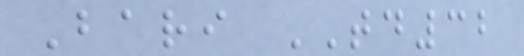Bari TD32
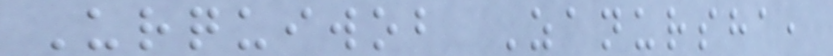Urquiwob Zanursha,
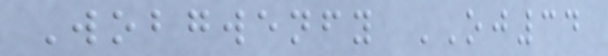Wobgwenfy OJ34
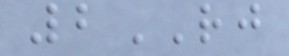2RJ
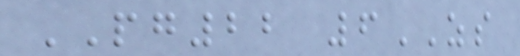PG22 6ZS
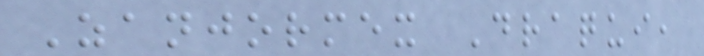Zanjormex Draqui,
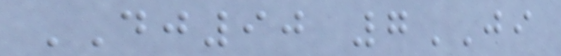DJ90 7JI
